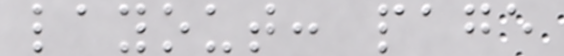layout: page
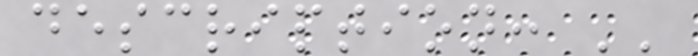description: ''
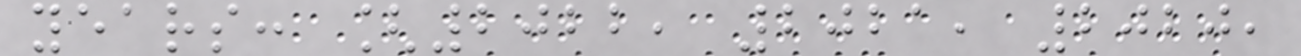years: [2022, 2021, 2020,
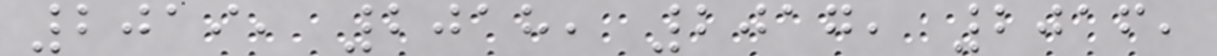2019, 2018, 2017, 2016,
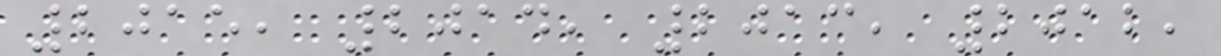2015, 2014, 2013, 2012,
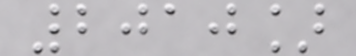2010]
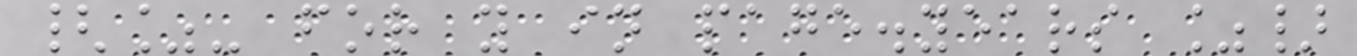{%- for y in page.years %}
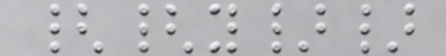{{y}}
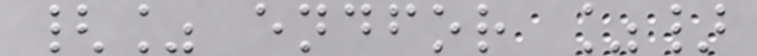{% endfor %}
